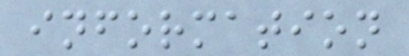information
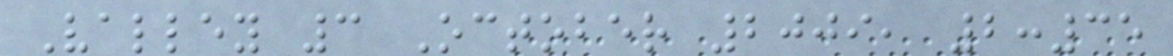Valley 3 October 2009, 2:35
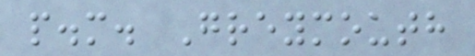p.m. Greymouth
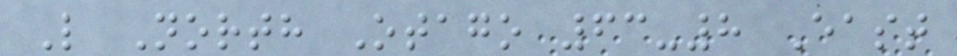L North Otago 63-8 East
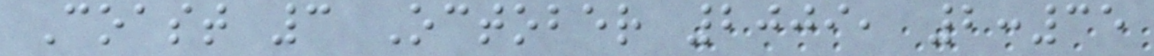Coast 3 October 2009, 2:35
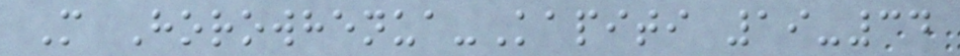M Horowhenua-Kapiti 19-34
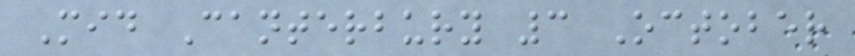Mid Canterbury 3 October
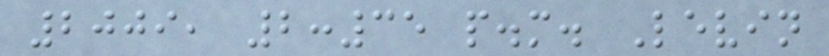2009, 2:35 p.m. Levin
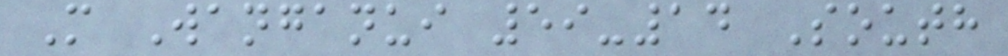M Wanganui 59-14 South
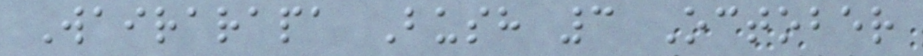Wairarapa Bush 3 October
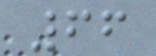66
